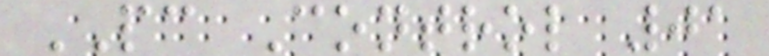PC Control 01
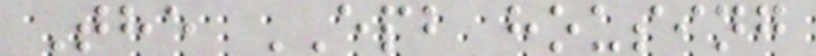The EPB housing
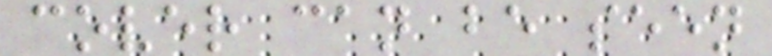cover can be seen
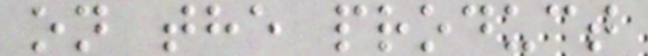on the product
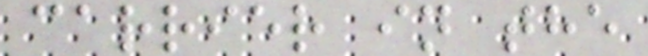carrier in the
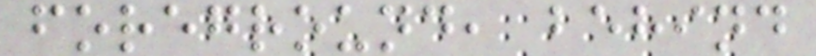foreground, behind
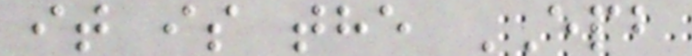it is the EPB
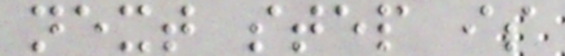next step is
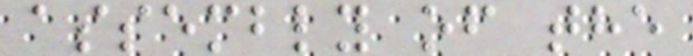assembly of the
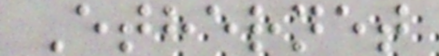Ethernet
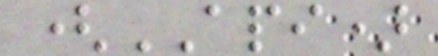(API)
